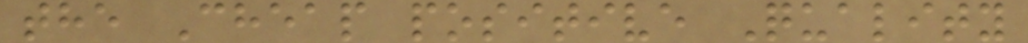the Cheap positive Quality
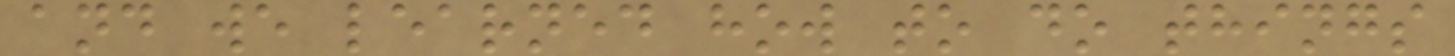and we learned how to do things
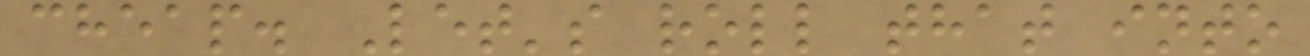cheap. Let's roll that into
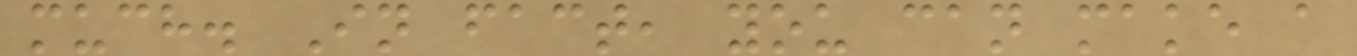much. In fact, you can make a
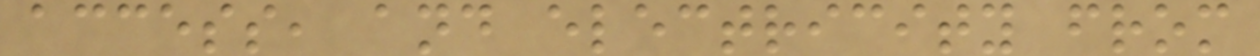access, and electricity from
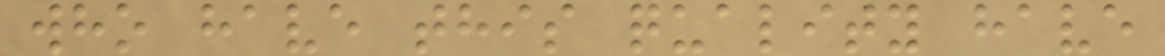who have this quality have
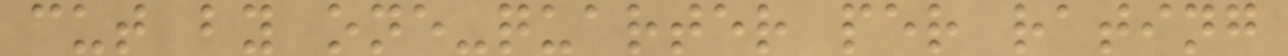cut by one-quarter per rating
